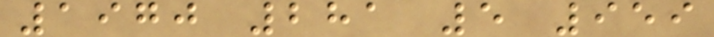1970 281 5 959
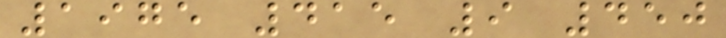1975 415 9 450
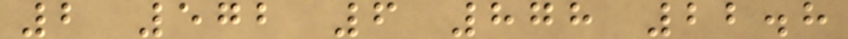2 572 6 878 22.8
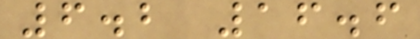6.2 16.6
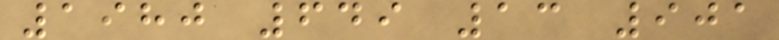1980 649 13 901
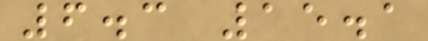6.3 15.1
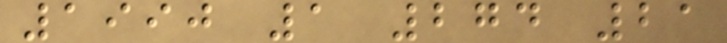1990 1 274 21
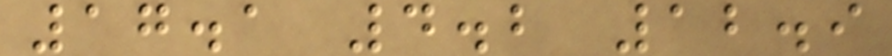17.1 4.2 12.9
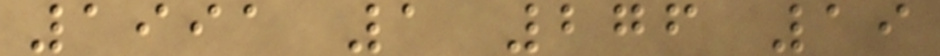1991 1 276 19
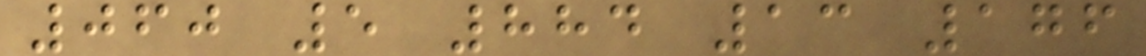060 5 884 13 176
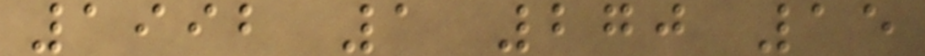1992 1 270 15
